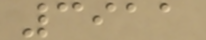3911
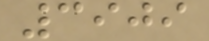3909
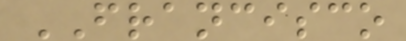FRANCISCO
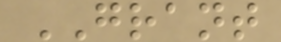GRANT
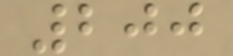200
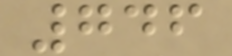746
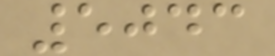5043
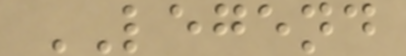LEGEND
